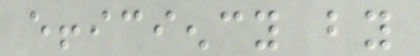efficiency by
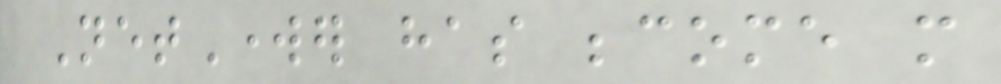NetWorker has become more
